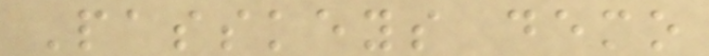Passkeys demo
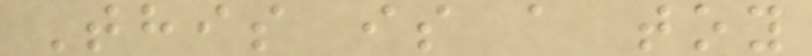This is a toy
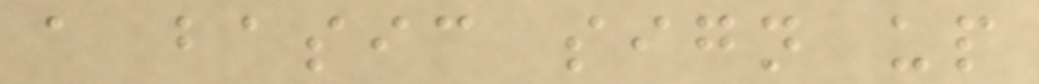a basic sign up
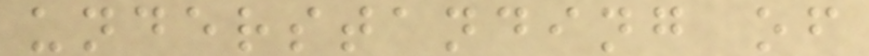understanding of
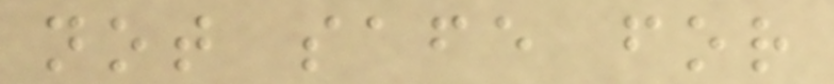not safe for
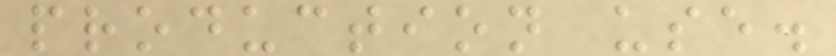production use.
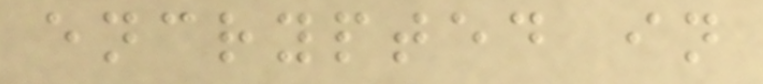encrypted in
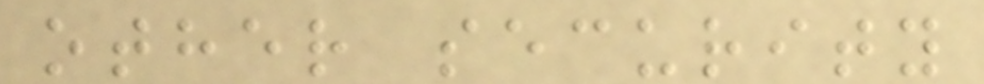other security
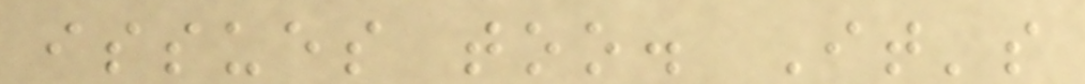issues too. It's
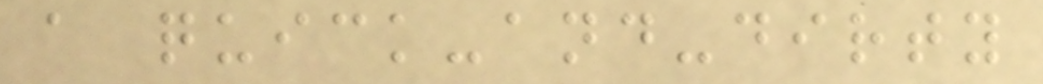a quick-and-dirty
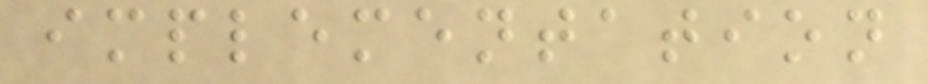implementation
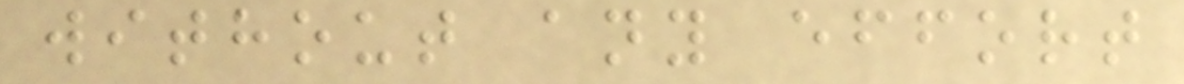without any effort
